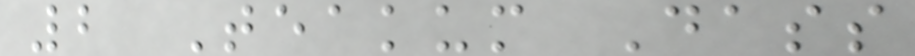2 Teakum Dass
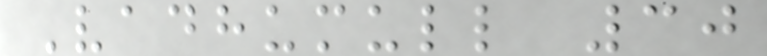Vadhumull 30
